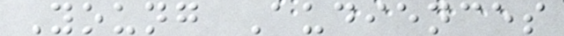Young Audiences
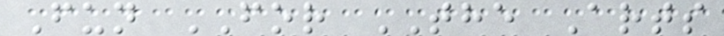Fun FOR THE Arts
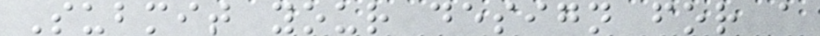Submit your design for a
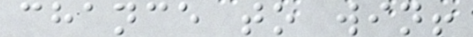chance to win!
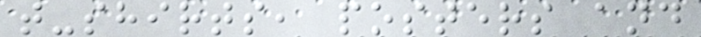t-shirts, posters and
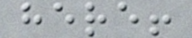here!
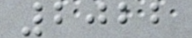2022
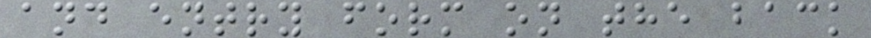and entry form on the back
